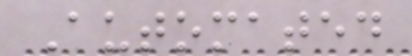Automated
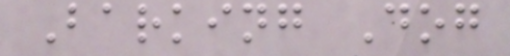Barking Dog
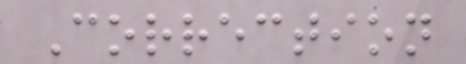Correction
